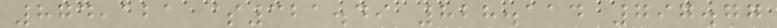874,121 $321.49 828.114 797.77
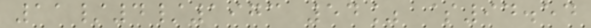11/4/1973 54% $94.54
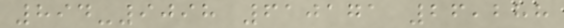894-9098 610171 26,288
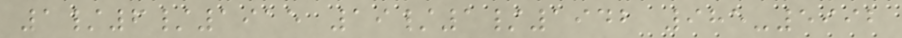1/6/1915 19/1/1942 985-5992
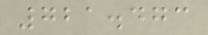721.473
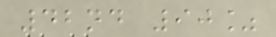42nd 90%
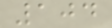104
